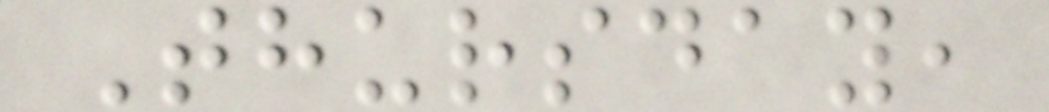Thursday,
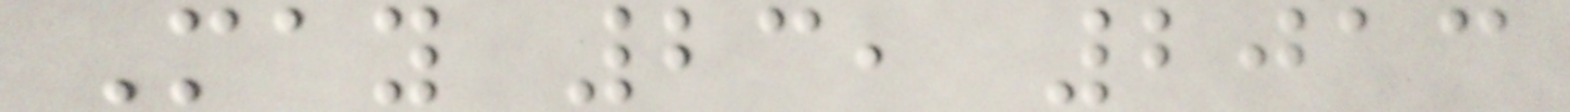May 23, 2013
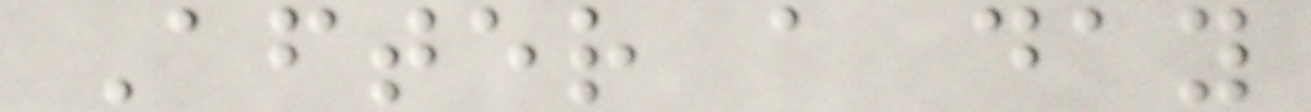After a day
